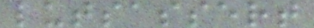lutsassert
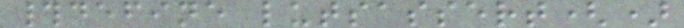#define lutsassert()
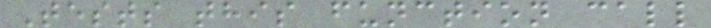Tests this function call
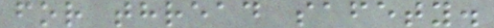for thread safety.
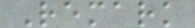Remark
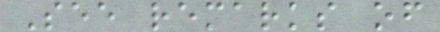See remarks of
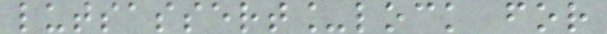lutsassert_lock for
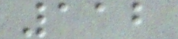112
